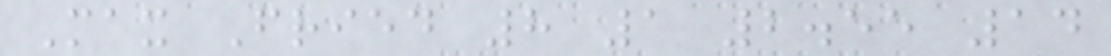Max Fried 8 1 2.55 14
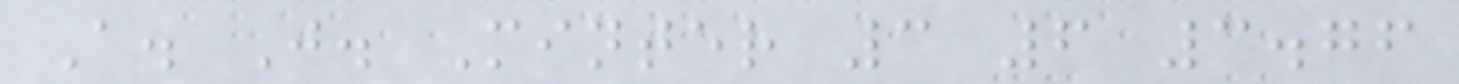A. J. Minter 3 6 3.76
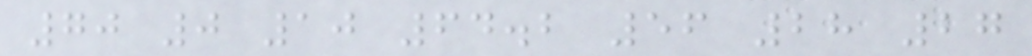70 0 10 64.2 56 28 27
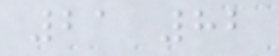21 82
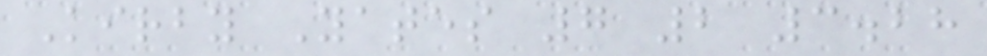Kirby Yates 7 2 3.28
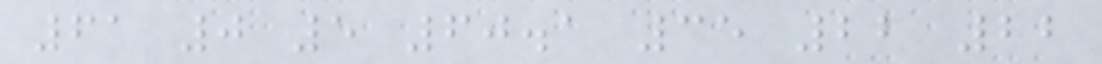61 0 5 60.1 35 22 22
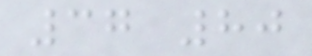37 80
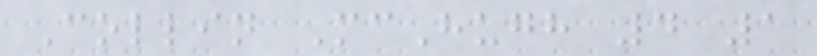Collin McHugh 4 1
